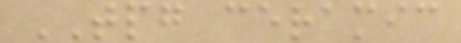TPG ceramic
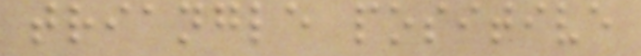triangle positive
